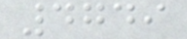4749
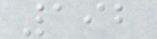192
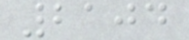2104
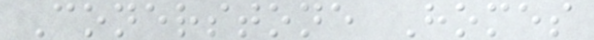Conerstone Homes
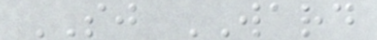SJ WARD
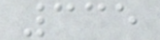335
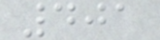401
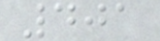401
